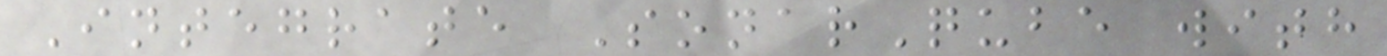Integrate SonarQube with
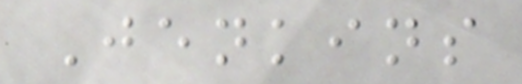Jenkins
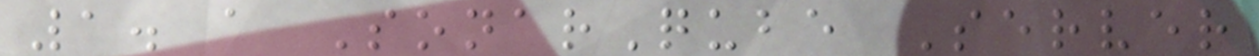1. a SonarQube Server
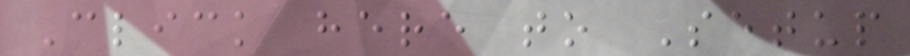Click here to Setup
